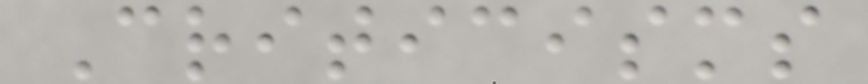Criticisms
